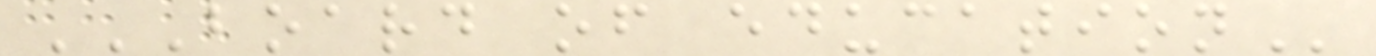BOARD OF EDUCATION
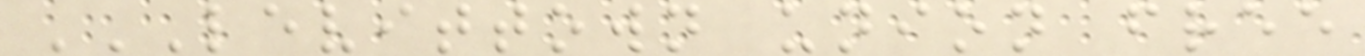LEVITTOWN UNION FREE
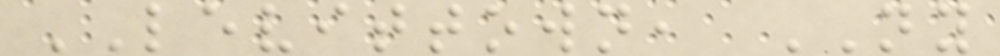LEVITTOWN, NY
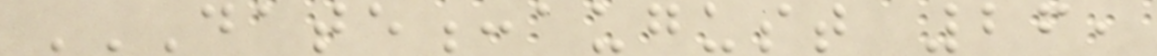DATE:AUGUST 26,
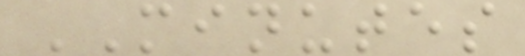MINUTES
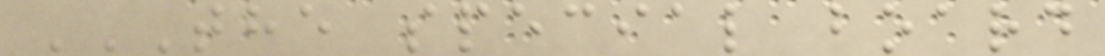THE SPECIAL BOARD
